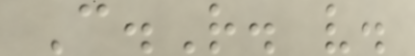C.R. v.
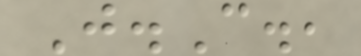J.C.,
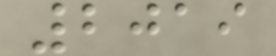2019
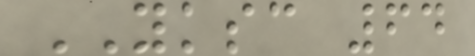YKSC 64
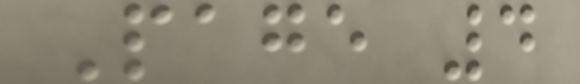Page 4
